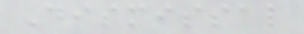Dismissal
